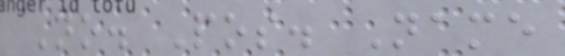No. Pos. Name
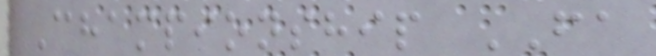Championship FA
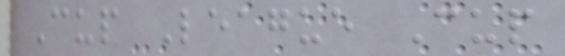Cup League Cup
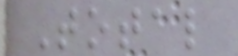Total
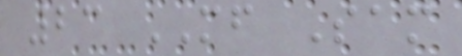23 MF Sam
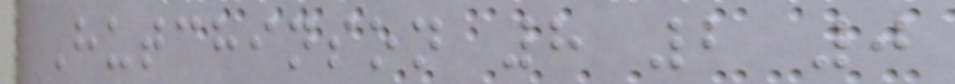Hutchinson 8 2 0
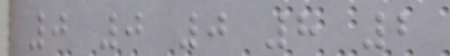0 0 0 8 2
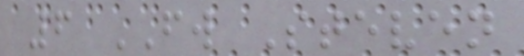6 FW Steven
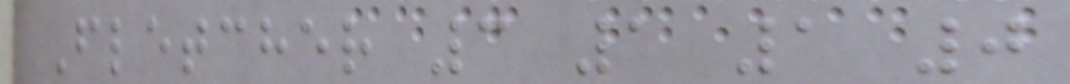Fletcher 3 1 1 0
